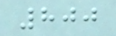800
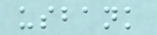usbank
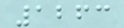1263
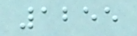1255
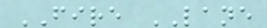FIRE LANE
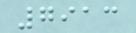7913
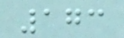173
